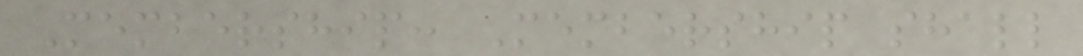Membership: Membership shall
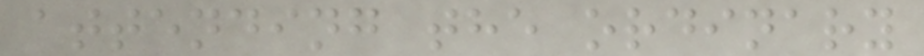attending the ordinary
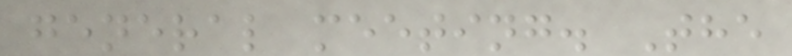general meeting. The
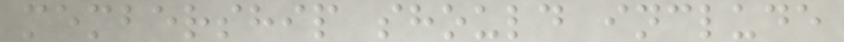membership should include
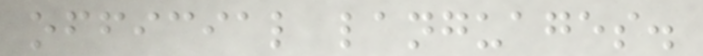official languages.
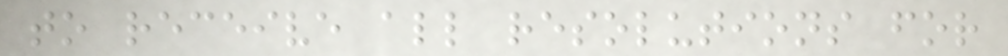to receive all resolutions for
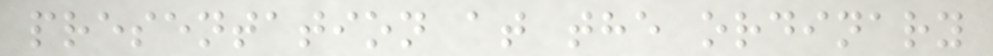presentation at the ordinary
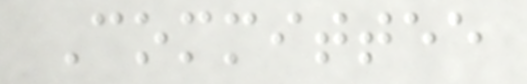Committee
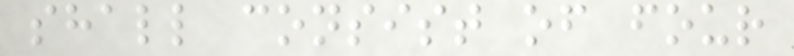shall consist of four
